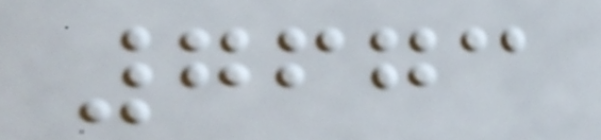7673
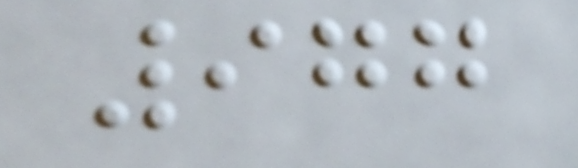977
